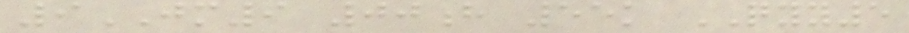9JM9 00h 55k QYY5
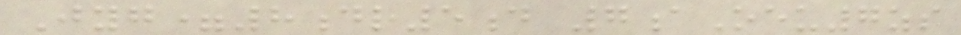Jyg=8dr5d 7aOeu7zs
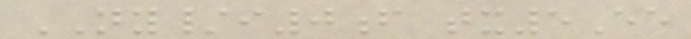NY/i0f tx5Ee
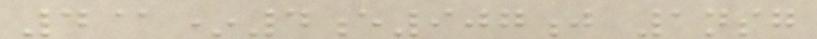4@*4e907j 1nsg
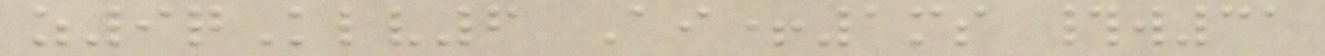z9qKlv6 Ai+1ms #w31
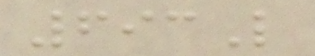693L
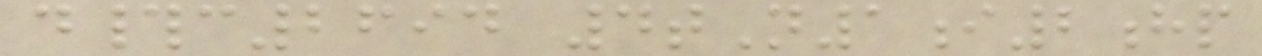d#c2694 4tN1i2hp
